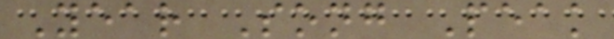Year Song Peak
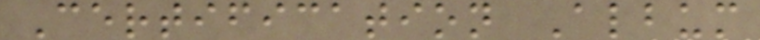Certification Album
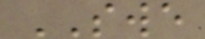SWE
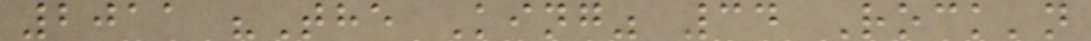2011 "The King" 34 Rock'n
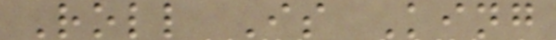Roll Is King
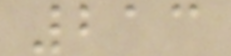213
